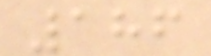186
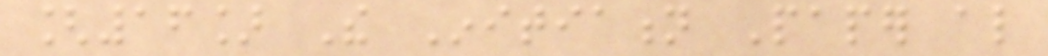[16] The Initiation Paper also
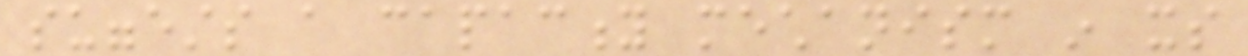suggests a capacity mechanism in its
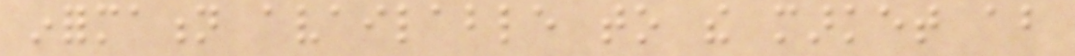information available to the market about
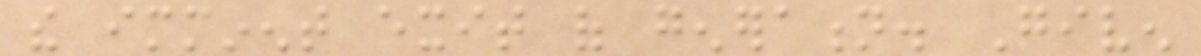the imminent exit of generation. Given
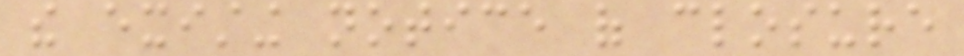the existing notice of closure
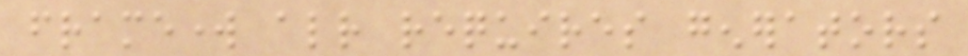framework already requires generators
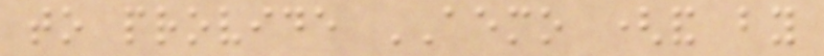to provide AEMO (and by
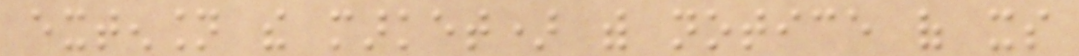extension the market) with notice of its
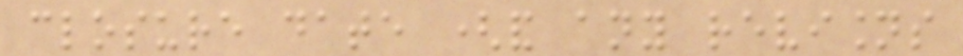closure date (and any revisions
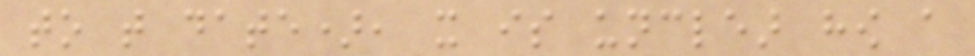to that date), it is unclear how a
